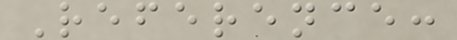Reference:
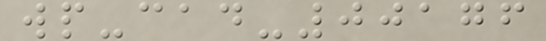wp-cad-00176
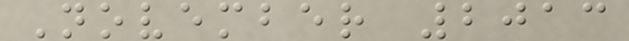November 2013
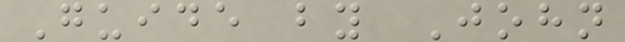Guide by John
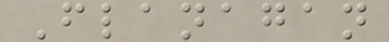Flanagan
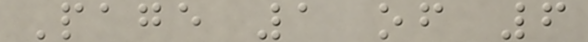Page 1 of 6
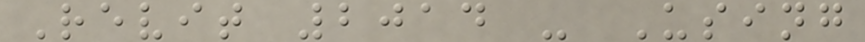Revit 2014 - Using
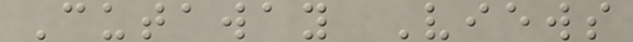Cutaway Views
